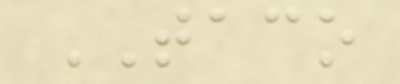TACO
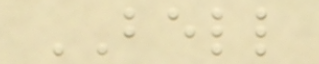BELL
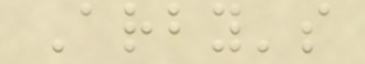Arby's
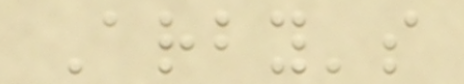Arby's
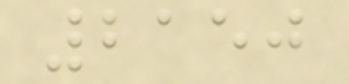2150
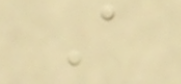A
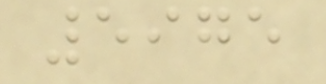5975
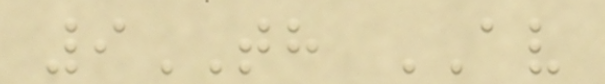9TH AV
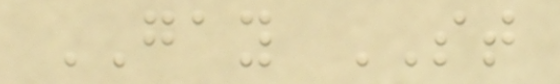GAY ST
